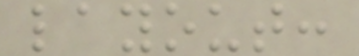layout:
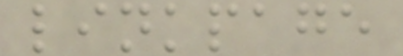linkpage
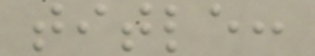title:
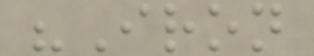"Iron
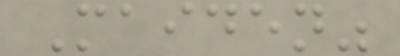Maiden"
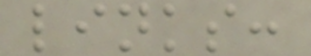links:
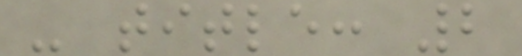- title: 2
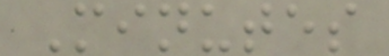Minutes
